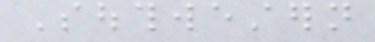Southwestern
